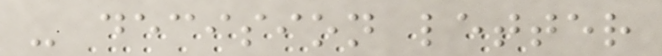- decision letter
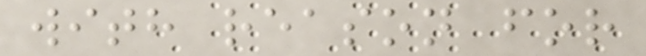with reason for
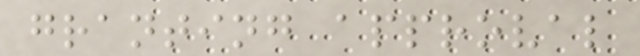granting approval
